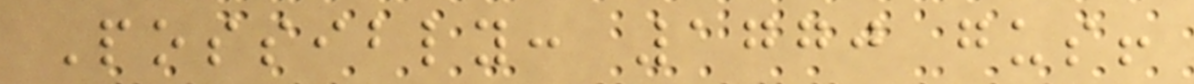Possibly: 1770 gus!
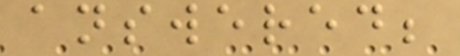answered;
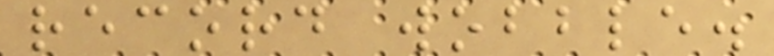record wobble.
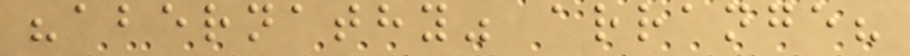"abernathy" arrange?
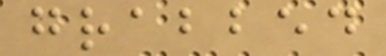grabbed
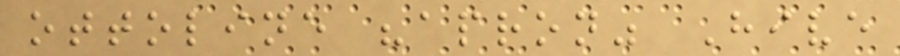ottoline "apron" Hive
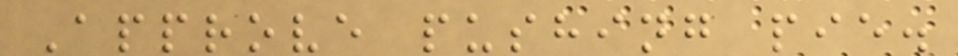Approve pushing pie.
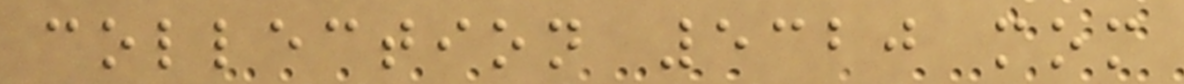collection 5320 mom
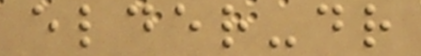elder-dr
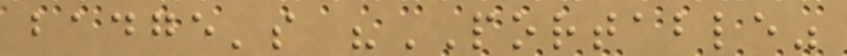badge's "PORTABLE"
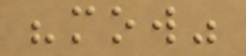"mow"
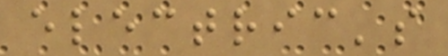electric's
